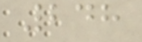248
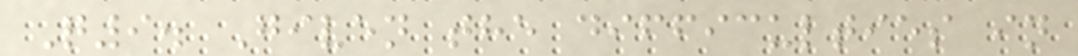Q9. Given the difficulties in
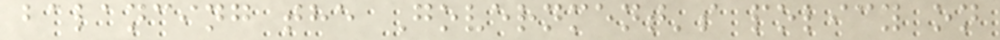balancing the Government's policy on
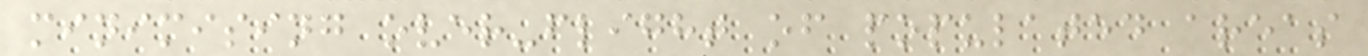minimising over-flight of populated areas
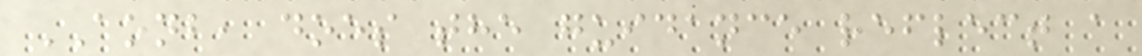AONB, does the guidance reflect a
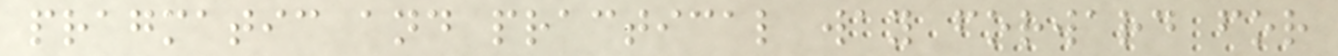pragmatic and practical way forward for
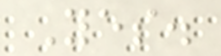Yes.
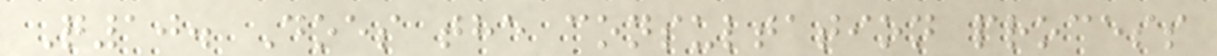Q10. Does the consultation process
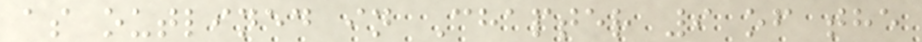as outlined in Chapter 9 of the
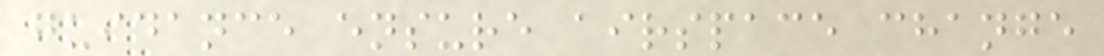guidance ensure airspace change
